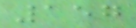157
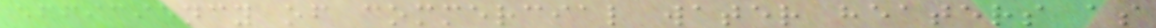efficiency of commercial water heaters as
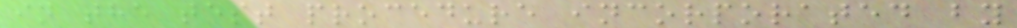in the test procedure incorporated by
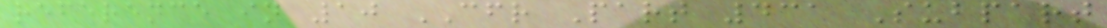reference in 10 CFR Part 431 Subpart
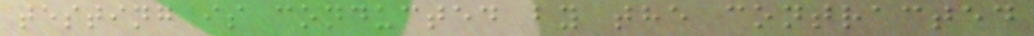testing is conducted by the contracted
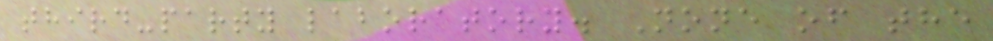third-party laboratory. None of the
